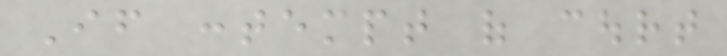If contempt of court
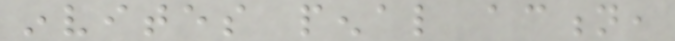invites penal action,
